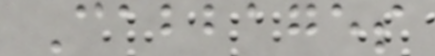Cabbages
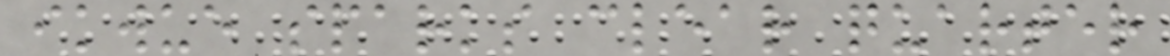ikwue sparks clear quarter
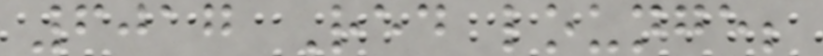6017 Red lounge;
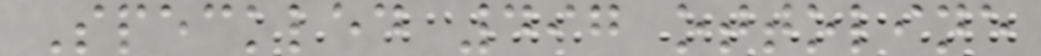Speckled 497 ottoline
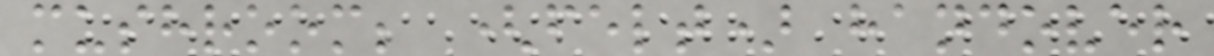mushroom; (felt) handover
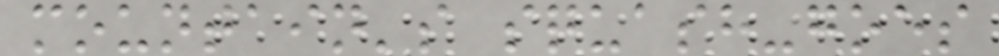mountain's squash-goes
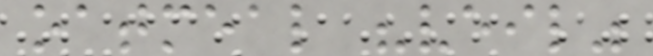oatmeal "veil"
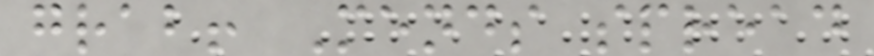grab! Mends spread
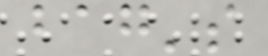bag's
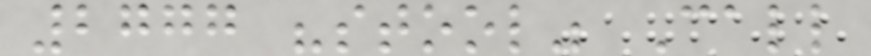2777 "stool" Call
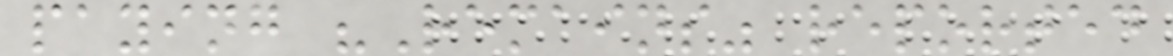paying "Remains" reported
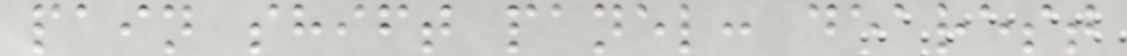pain shift panel: dearest
